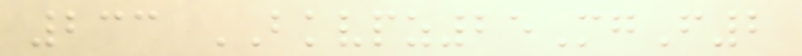233 BKVPZ25MgF2
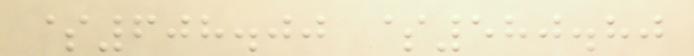$608.00 $580.80
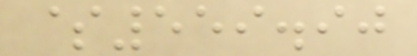$559.90
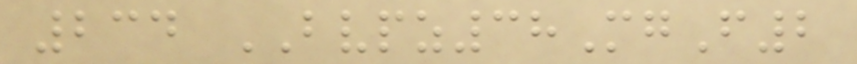234 BVPZ38MgF2
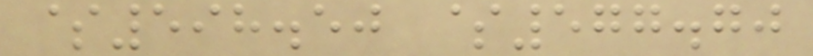$598.50 $577.70
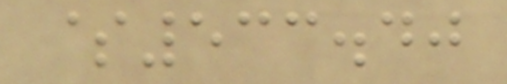$533.40
